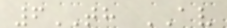6TH AV
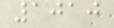1010
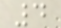4
